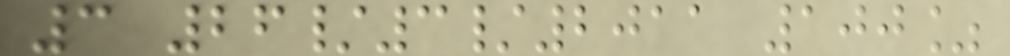3 26/3/2011 100%
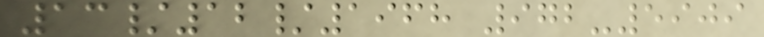13/12/1968 972-5909
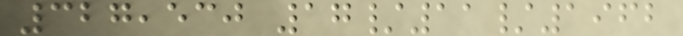327,530 17/11/1962
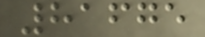81675
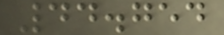44.754
